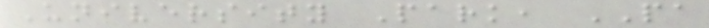University Park, PA
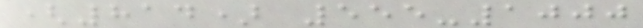(814) 555-1000
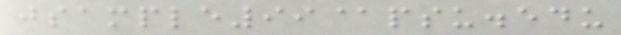jsample99@psu.edu
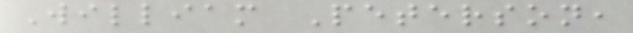William Peterson,
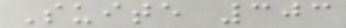Suite 303
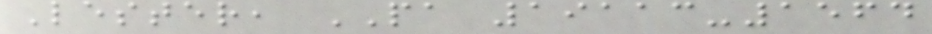Lester, PA 19113-1564
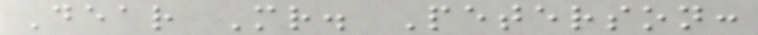Dear Mr. Peterson:
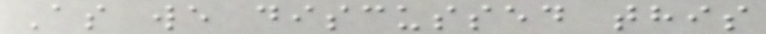As we discussed this
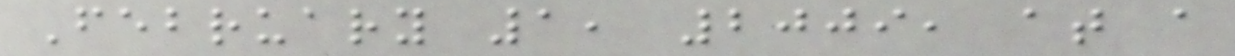February 1, 2009, at a
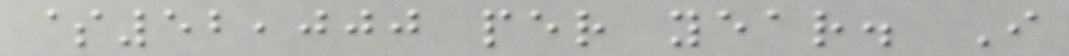$52,000 per year. I
